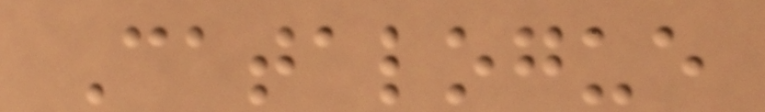Catalogue
